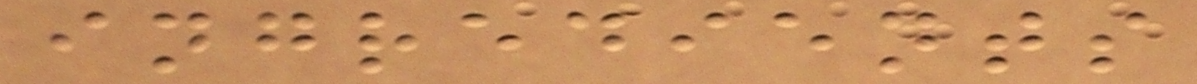ingredients
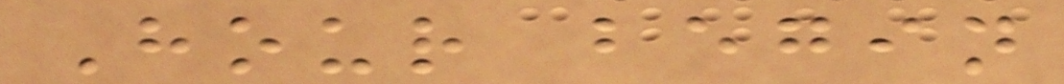Hour begin
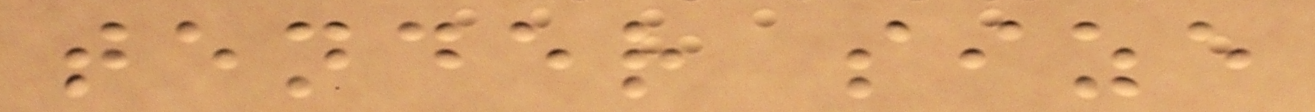tender size
